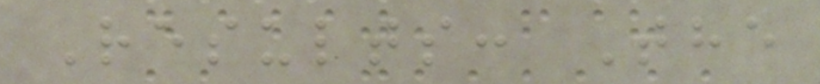Results: The
